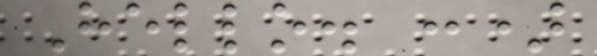Hello. :)
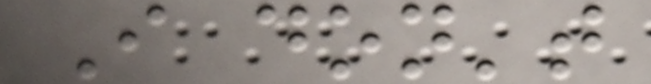I don't
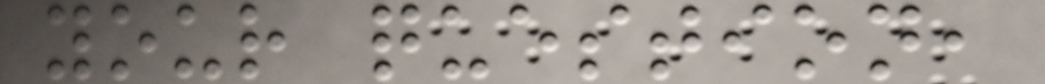your question,
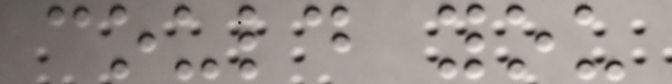could you
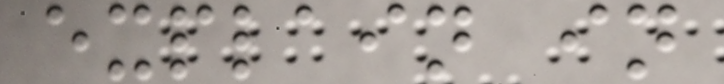explain in
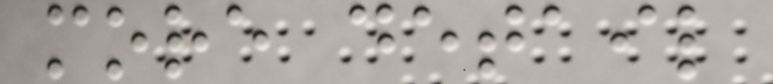more detail
